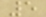5
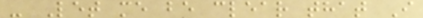- Let me be clear that I
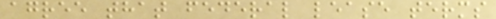agree that federal lease terms
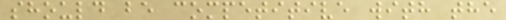should be competitive with the
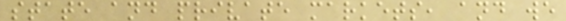state and private markets, and we
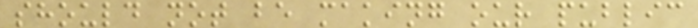should not be making our public
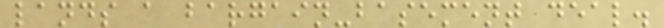lands a bargain-basement deal.
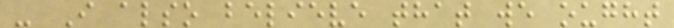- I also believe that we ought
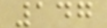147
